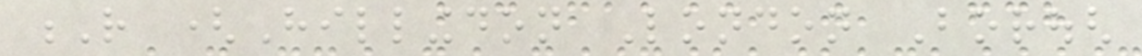R (Hillingdon London Borough
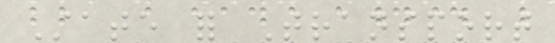State for Transport
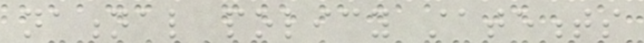national policy statements
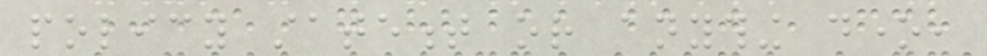policy statement or anything done,
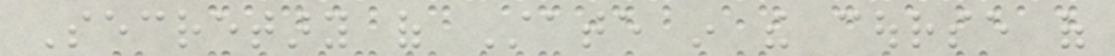Secretary of State in the course of
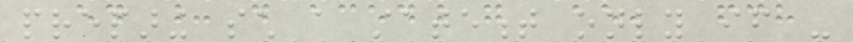preparing such a statement only if -
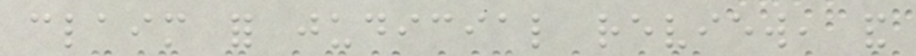claim for judicial review, and
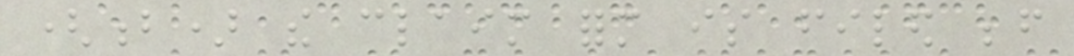(b) the claim form is filed before
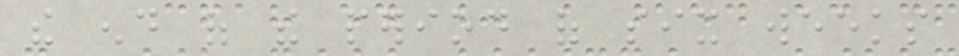the end of the period of six weeks
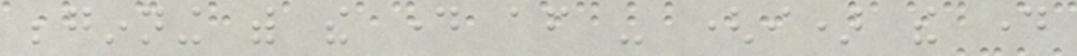beginning with the day after - (i) the day
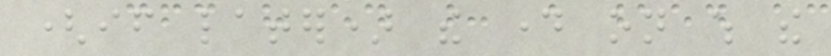(if later) the day on which the
